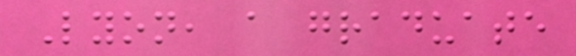Lyon, a graduate
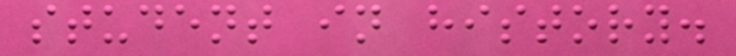student in history.
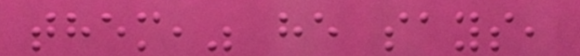them," he says,
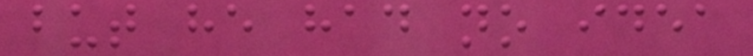but he had no idea
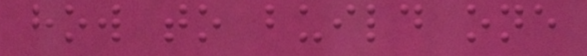how to build one
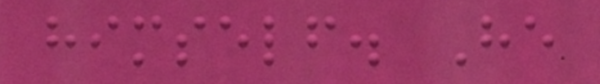himself. He
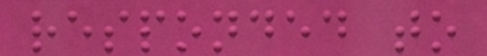responded to
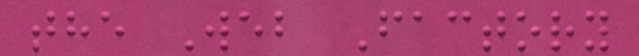the Web Factory
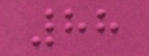88
